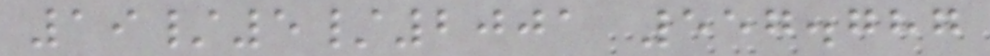19/5/2001 557.787
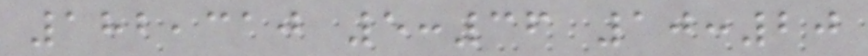182,310 5:36 10:20
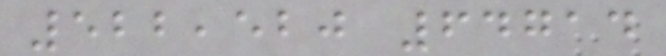522,520 64714
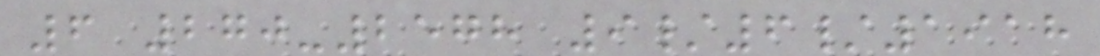6 270-2578 9/6/1918
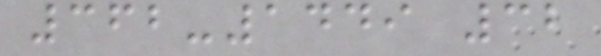362-1449 32
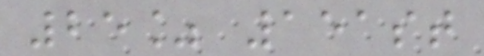25% 151st
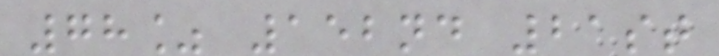78% 152nd 21st
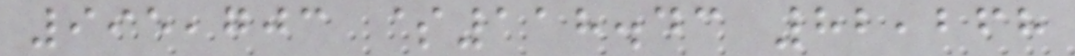995,703 $118.43 82,268
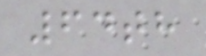64th
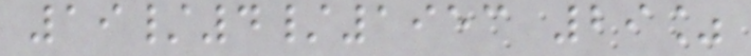19/4/1953 29%
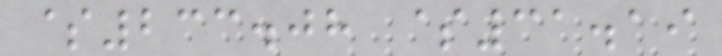$233.08 $31.19
